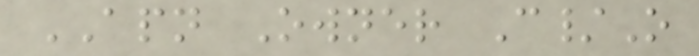APN Owner C/O
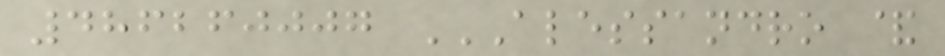486260007 ALESSANDRO &
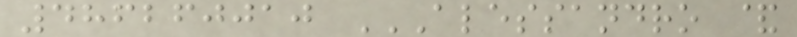486260010 ALESSANDRO &
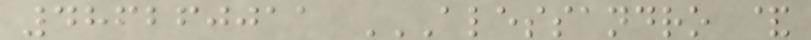486260011 ALESSANDRO &
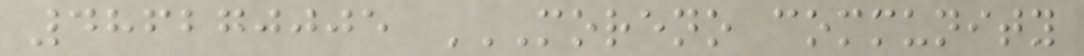486270005 MORENO COMMUNITY
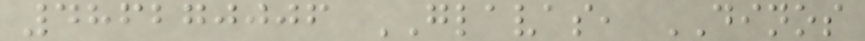486270006 GLAVAS, DINOS
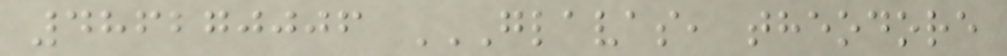486270006 GLAVAS, THEODORE
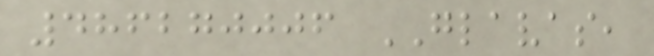486270006 GLAVAS,
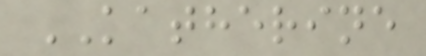KATHERINE
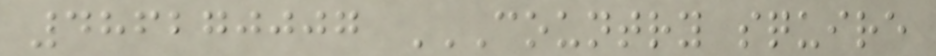486270007 COUNTRY SQUIRE
